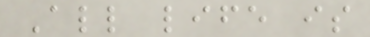All life is
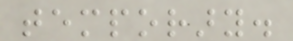temporary.
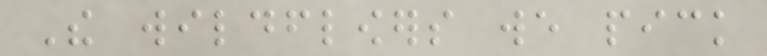The wildflowers we pick
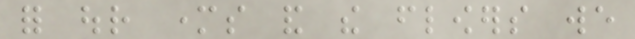for our mothers and the flowers we
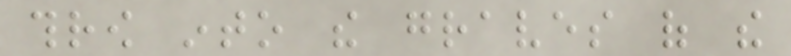throw into the graves of the
